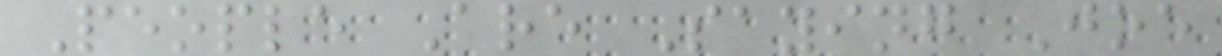People Are Saying Joe
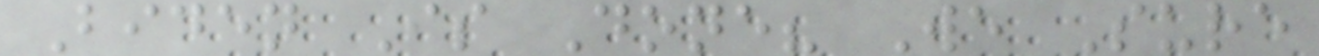Biden Is Done? We Sure
